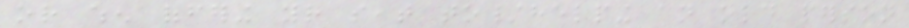or when offering your seat to/helping an old person
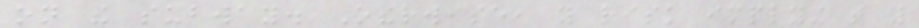on the subway. Otherwise, you risk implying that you
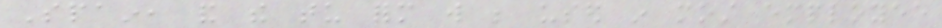Spain, and the tu form will be used in most employee
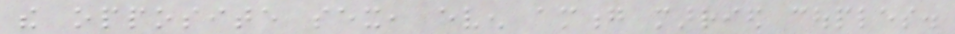the opposite sex, even among married couples.
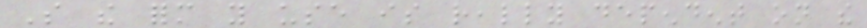So the form you use is really dependent on the
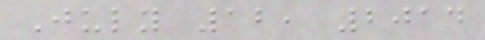July 12, 2014
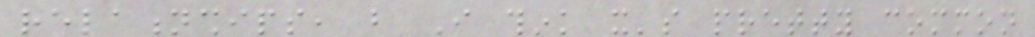relationships, but I think it's pretty common
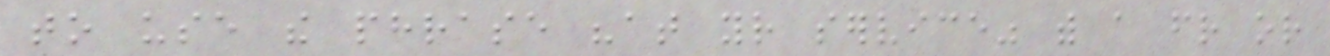to use the phrase "at your service" with a friend or
